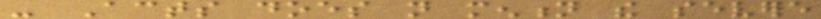- Acts does not mention the severe
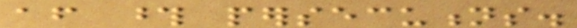after those persecutions.
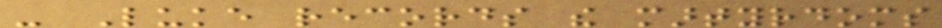- Luke records the martyrdoms
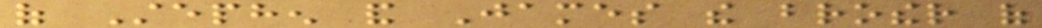of Stephen and James the brother of
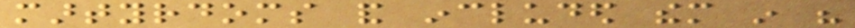martyrdoms and included them in his
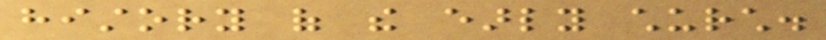history of the early church.
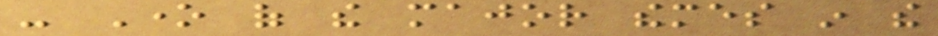- One of the major themes in the
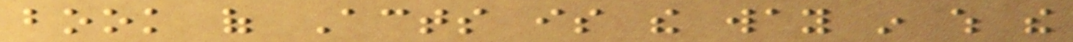book of Acts is the way in which the
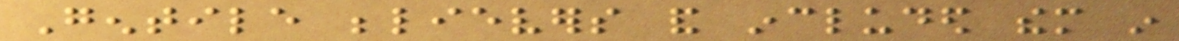Gentile believers and included them in
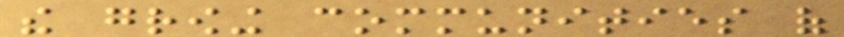the growing communities of
